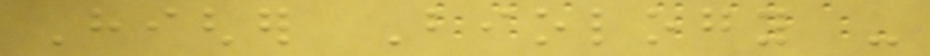Higher Biology -
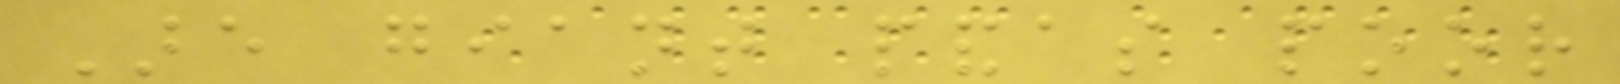Are giant pandas poor
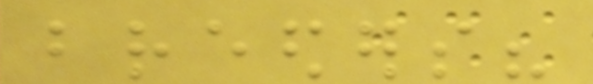breeders?
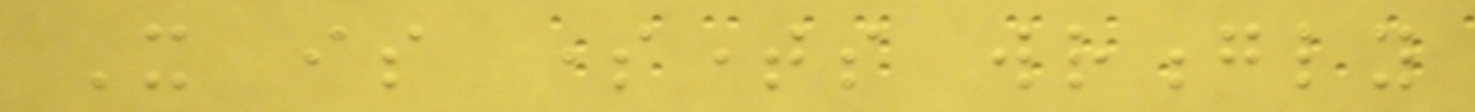It is sometimes wrongly
